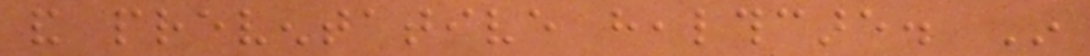and preventative healthcare. In
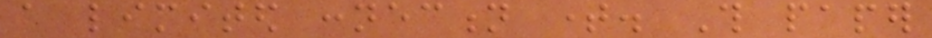a limited connection time. This paper
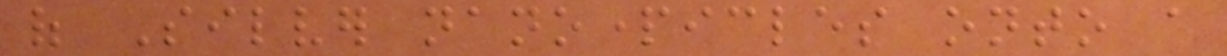of Silver nanoparticles onto a
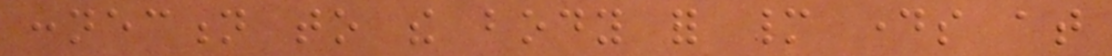connection to the body for many days at
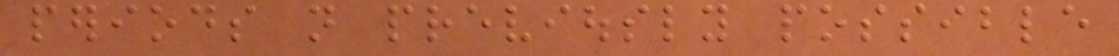periods not previously possible
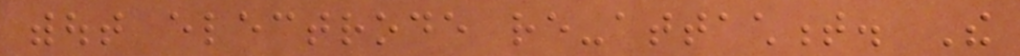without electrode re-attachment. The
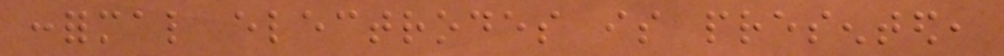conformal electrodes is presented,
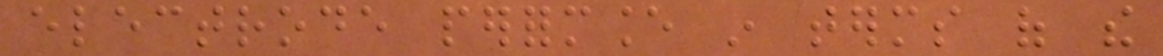electrode performance in terms of the
